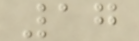17
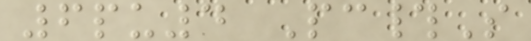6pu4 Pc#S
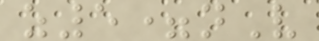z5=nV
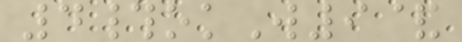4#okW9&
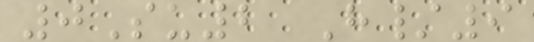0Su2 H/9
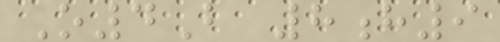O4B 8h9
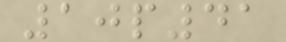10p41
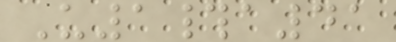U1#a41
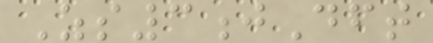Zs3jDft
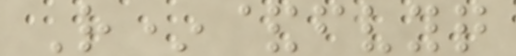R*&fvyq
